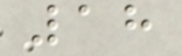18
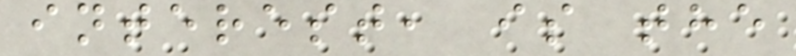interest, is the
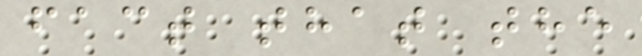fact that the
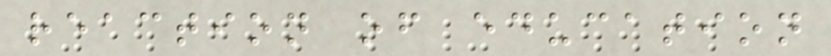reaction of education
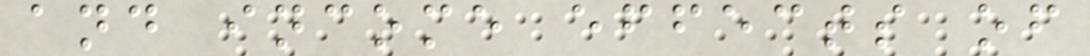and income effects of
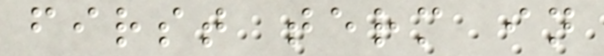first term in
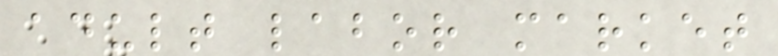adult labor market
